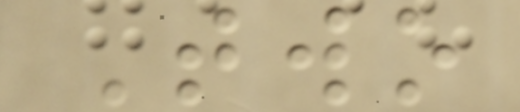Two
